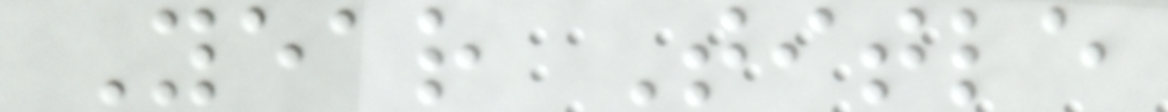Year Title
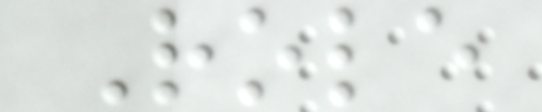Role
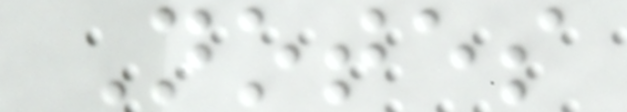Notes
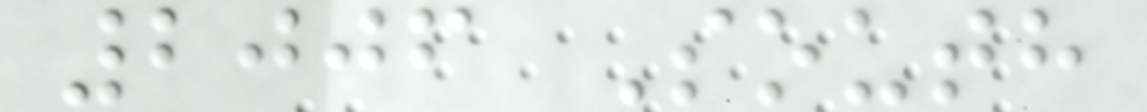2006 South
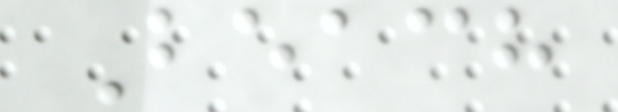Beach
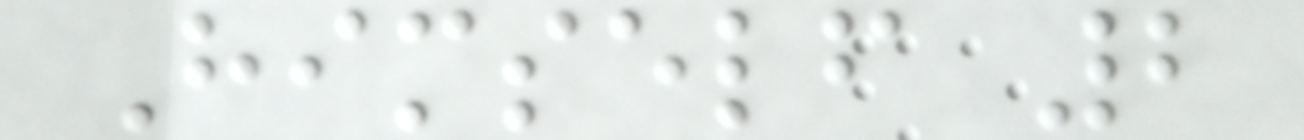Himself 2
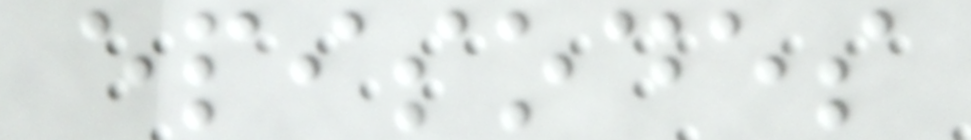episodes
